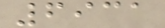6931
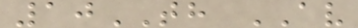10TH AV
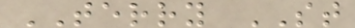TERRY ST
